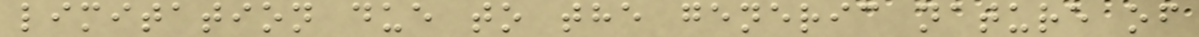limitation due to the generic nature of
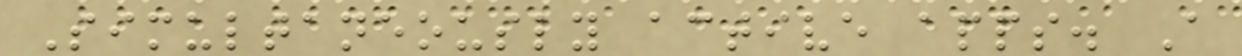Simultaneously active apps. A
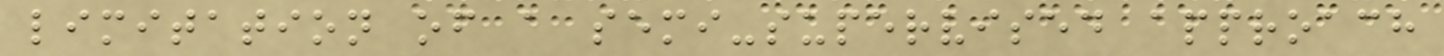limitation of a semi-supervised approach
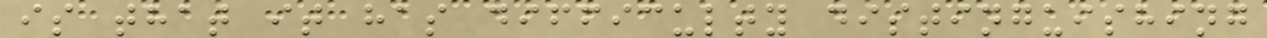is that it has difficulty distinguishing
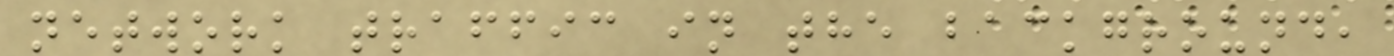network traffic in the background,
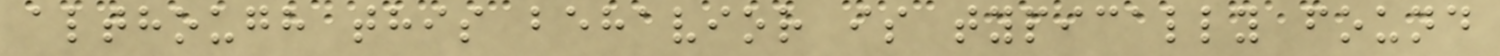although this behavior is typically found
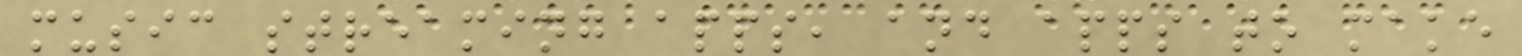music streaming apps, and apps to make
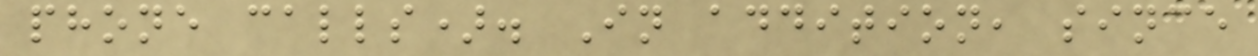phone calls). In addition, since
